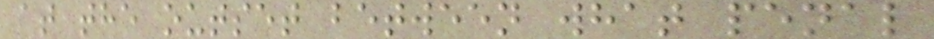at the outset between what penal
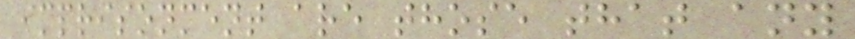imprisonment are those that any
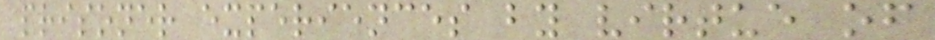prisoner experiences by virtue of
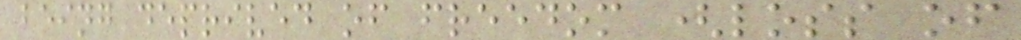being deprived of freedom (loss of
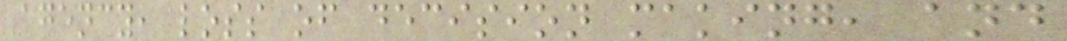agency, loss of decision making, and
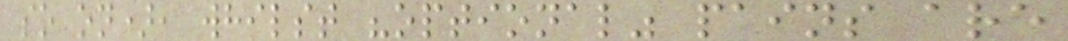so on), whilst "optional" pains are
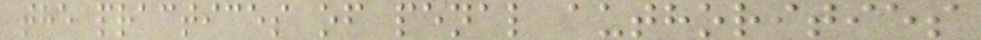the practices of penal authorities
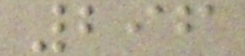296
